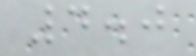4.0
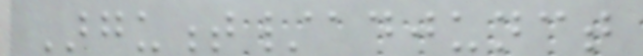Argument/adjunct
